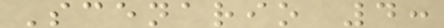Scenario 4:
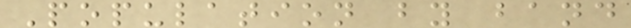Population by band
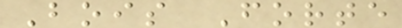Bois Forte
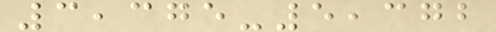3,375-5,372
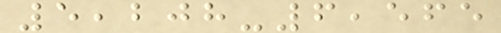5,208-6,565
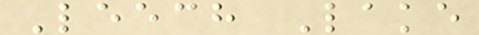Leech Lake
